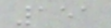151
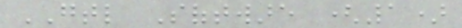GTL Software (1)
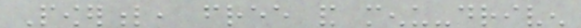Powerful, free and menu-driven
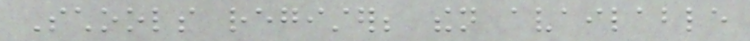Schools register; then available
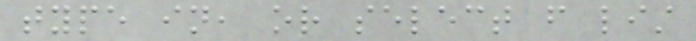type in, or select from list
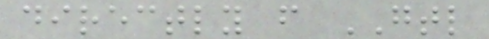directly from GTL
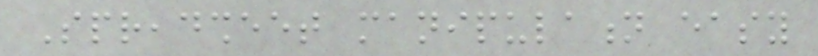Spreadsheet manipulation easy
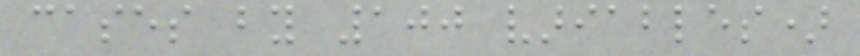cases by 100 variables)
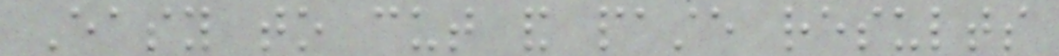Easy to cut and paste results
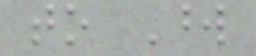to Word
